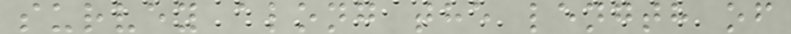survey along the length of
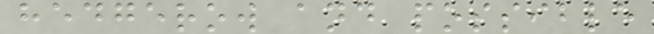hedgerow and possible
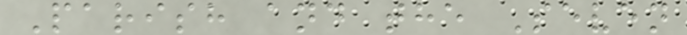Parish and the Seven
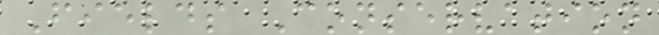Fields Conservation
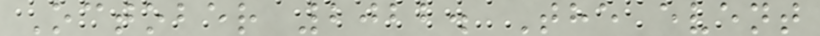October 2022. The event
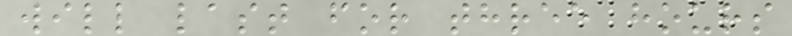will last for three hours
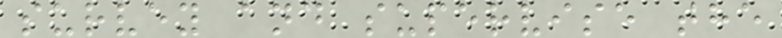survey and supervise the
